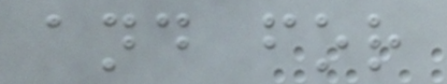and for
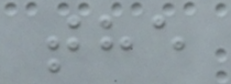the
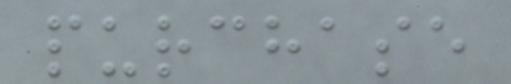purchase
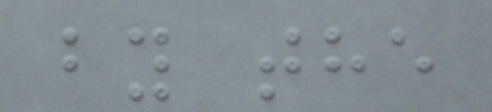by the
